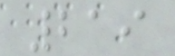219
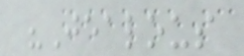"Jealous
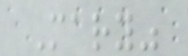Mary"
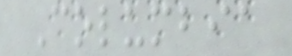Columbia
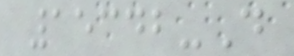15342-D
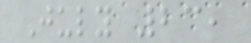July 23,
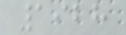1928
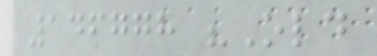146778 "Old
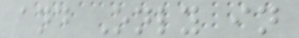and Only in
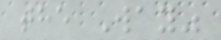the Way"
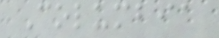Columbia
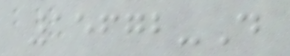15672-D
